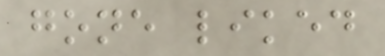gone liked
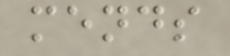mends
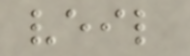veil
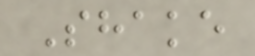Shake
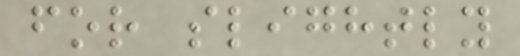for slightly
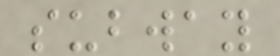subway
